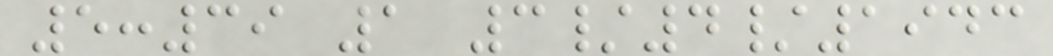5:39 1 3/4/1943
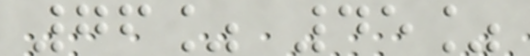76% 45%
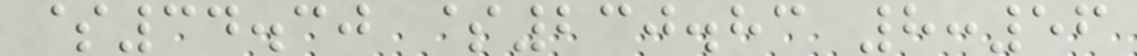$34.30 $230.83 8:56
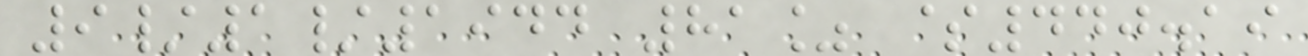9/1/1944 81% $440.19
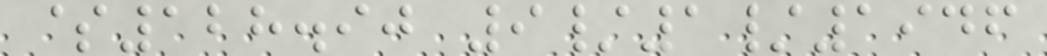$128.90 9/1/1946
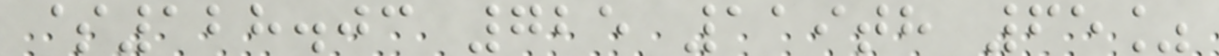$128.03 725 119th 65%
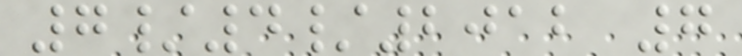7/4/2012 7
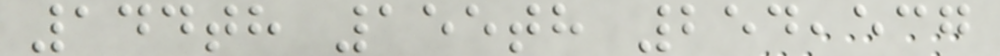144th 155th 254,537
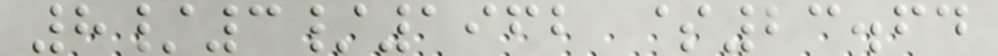8/3/1962 $23.64
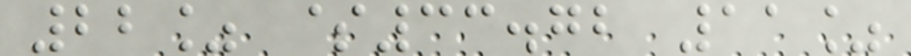22% $33.72 11%
